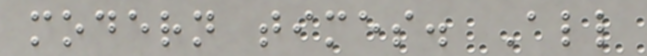modern times. All
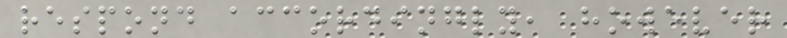respond accordingly, however
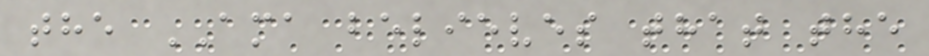the AMA believes that the
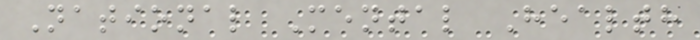National Mental Health
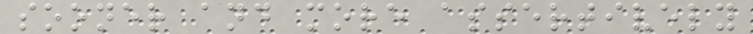sooner and more assertively
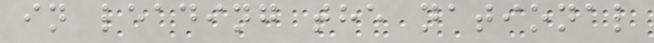in leading the national
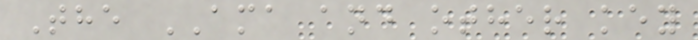The AMA and other key
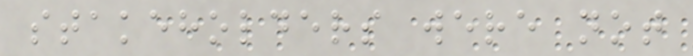stakeholders were not
